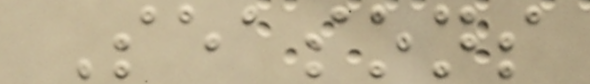Seasons
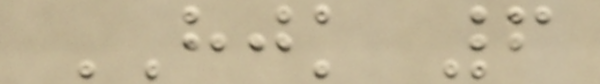HJK 6
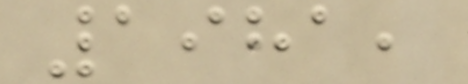1981,
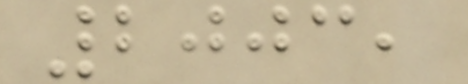2003,
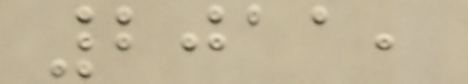2011,
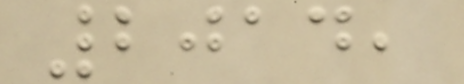2014,
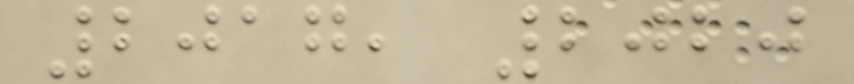2017, 2020
